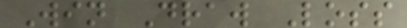Win Draw Loss
